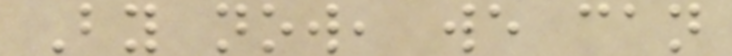By now, we can
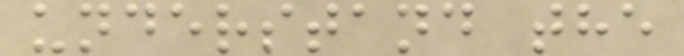understand the
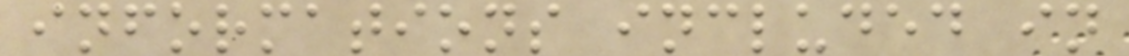informations included in
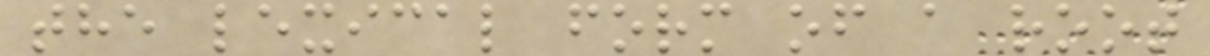the lexical form of a root
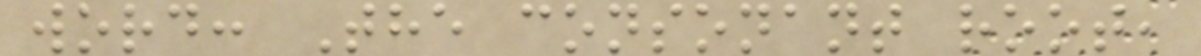word: The consonant root,
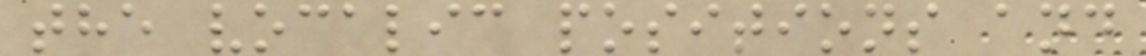the vocalic positions and
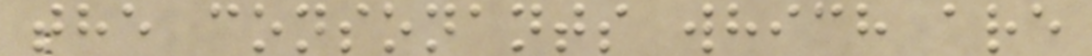the consonants which are
